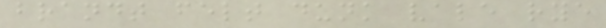brandt felt dunk vale rye
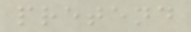pretend
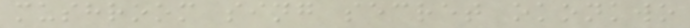mushroom sing secret okonkwo
